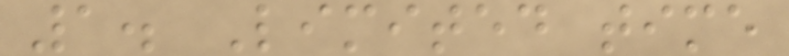1. Limited time
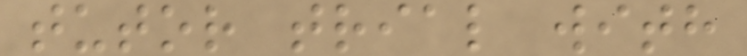tutor trial with
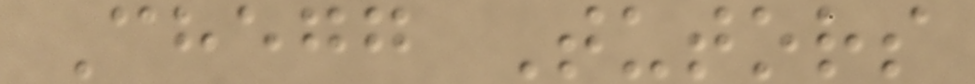Chegg Tutors
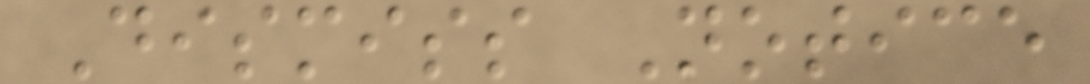Dismiss Notice
